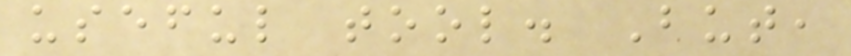useful tool. But,
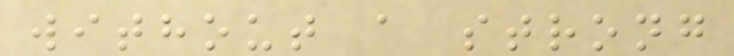without a strong
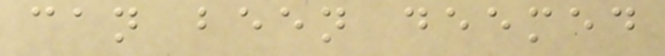can been deemed
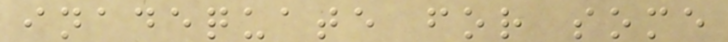inadequate for some
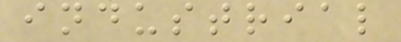industrial
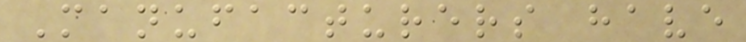Manufacturers have
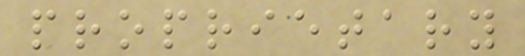proprietary
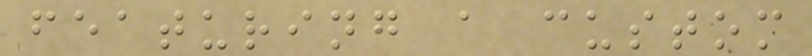featuring a custom
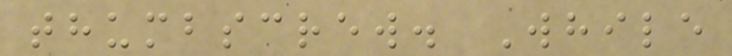thumbscrew. While
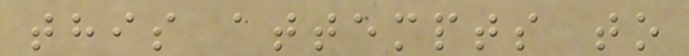this attempts to
